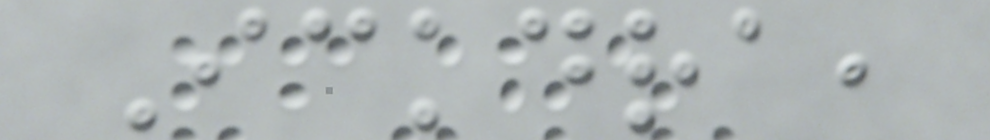Ickdra,
